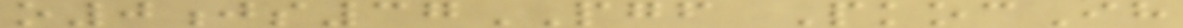o0js37PGF PkocIh
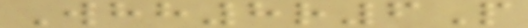Whh8r6P
